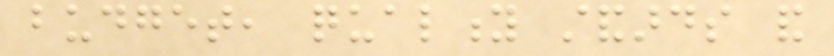budget, quality standards and
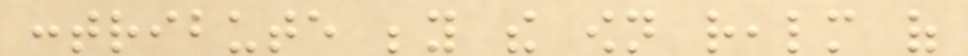contribute beyond the own realm of
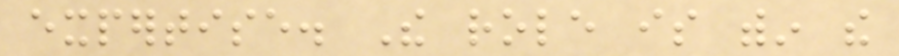expertise. The role is within the
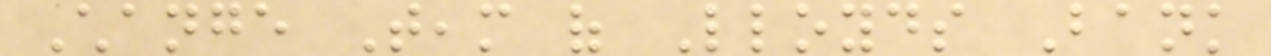Change Team of Lloyds Bank
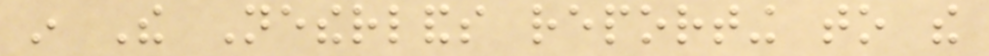in The Netherlands reporting to the
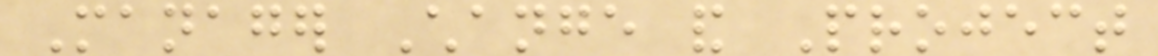Manager Change and Project
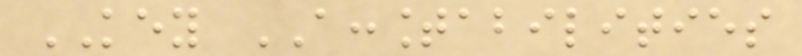KEY ACCOUNTABILITIES
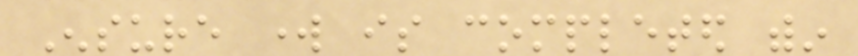Ensure work is completed within
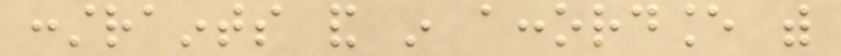constraints and in accordance with
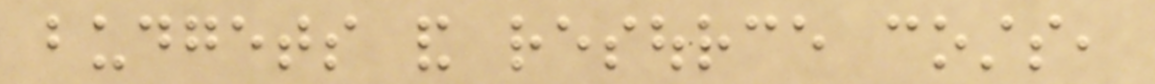budgets and resource costs,
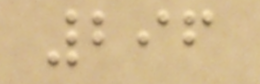296
